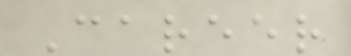Career
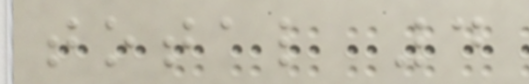total 4
